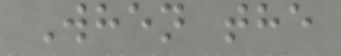When the
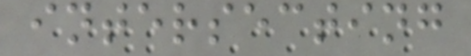intersecting
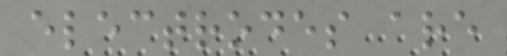electrodes are
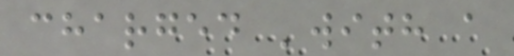charged 'with a
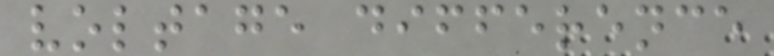voltage difference
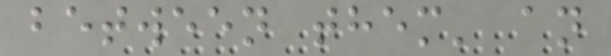between them' an
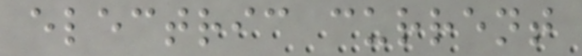electric current
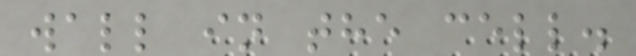wall in the cell.
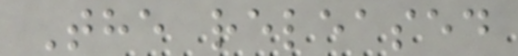The released
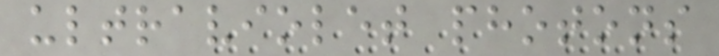ultraviolet photons
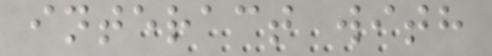interact with
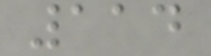114
